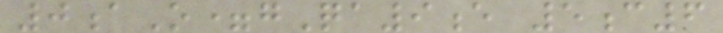0aO=gQa9e 5c6
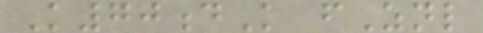K70dK fZnl
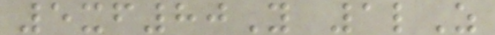5xf80Y 1lZ
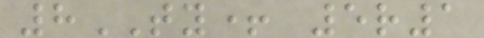8TY+ 5r1
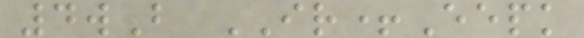4wB IR+Eepk
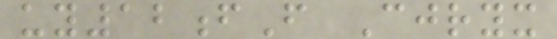uy12fF Cjryx
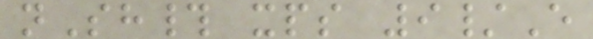nSh# xps 9/E
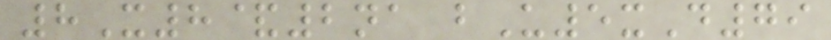8X8&2na bU5xD79
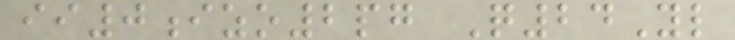ii0izo2pg Q24Yl
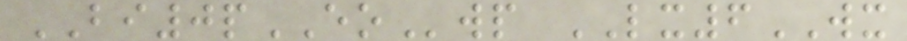BI0pEOwp LX6WX
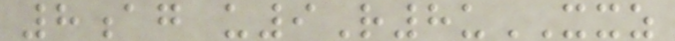8ag u9R8uXXZ
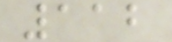112
